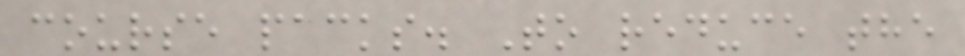course packs. To reduce the
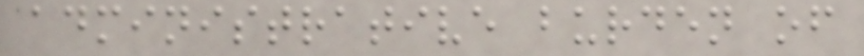administrative burden of
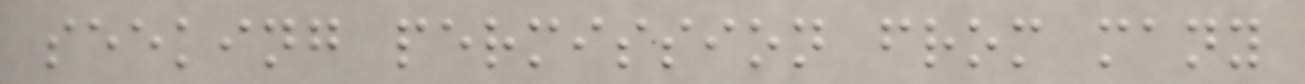seeking permission from many
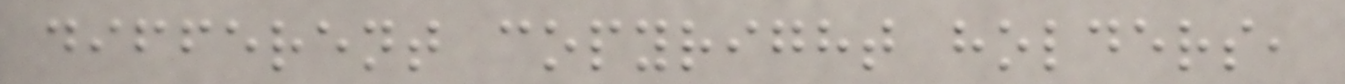different copyright holders,
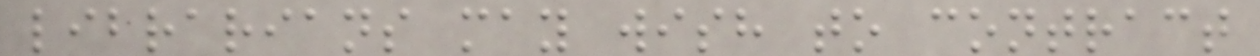librarians may wish to contract
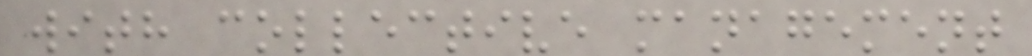with collective management
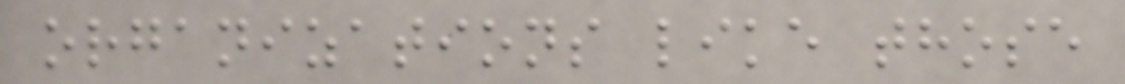organizations like those
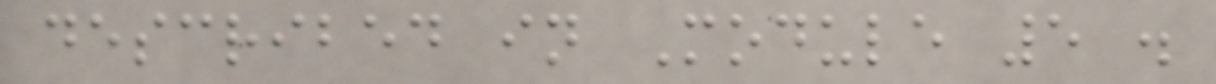described in Module 5 .
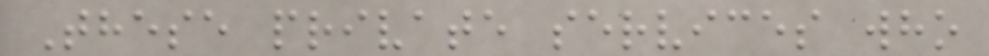These private services who
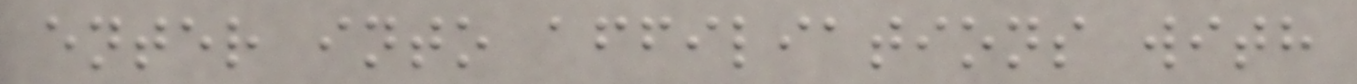enter into affiliations with
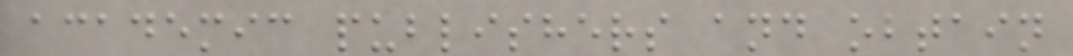academic publishers and obtain
